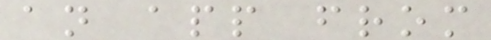an app from
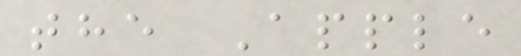the Apple
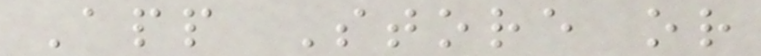App Store or
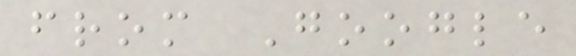from Google
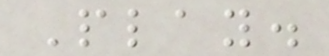Play.
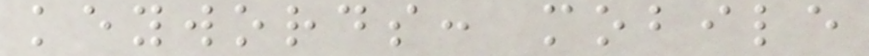keywords: mobile
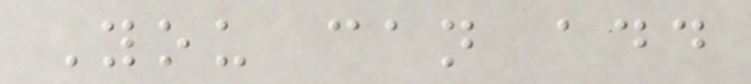You can add
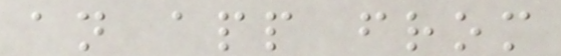an app from
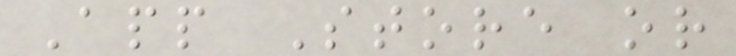App Store or
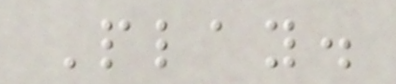Play.
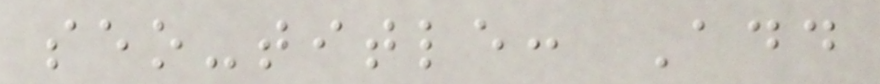seo-title: Add
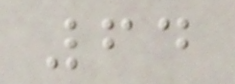64
